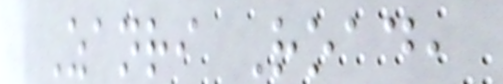Zanri Road,
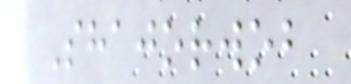Shajorwob
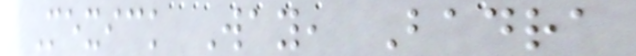Mexick Way, Badra
